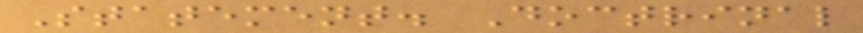Statement. Doctrinal
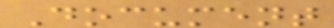Document
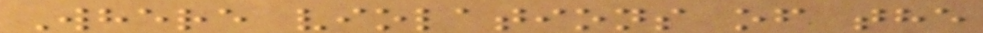Where violations of the
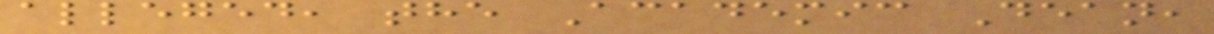alleged, the Academic Dean,
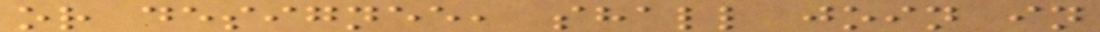or designee, shall join in
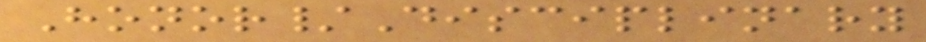Honor/Disciplinary
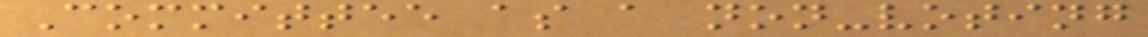Committee as a non-voting
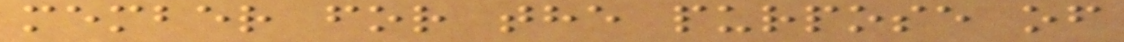member for the purpose of
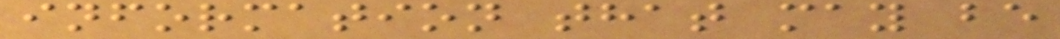information that may be
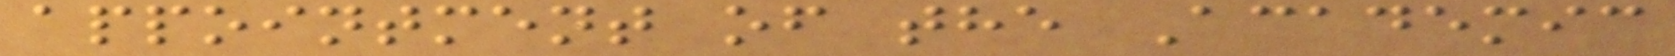appointment of the Academic
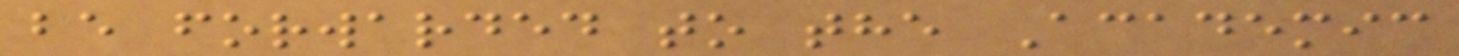be forwarded to the Academic
